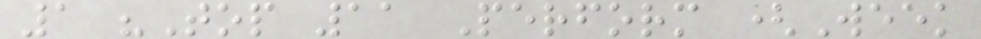1 "Top 11 Perform (Week
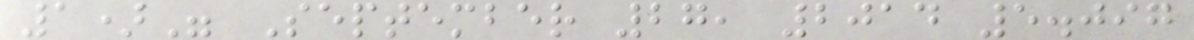1)" September 27, 2014 5.097
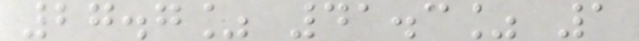27.7% 41.3% 1
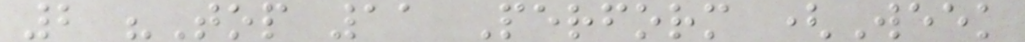2 "Top 11 Perform (Week
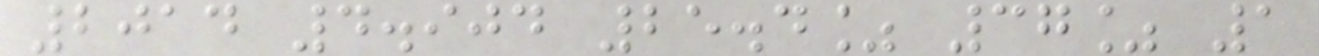2014 4.904 25.4% 37% 1
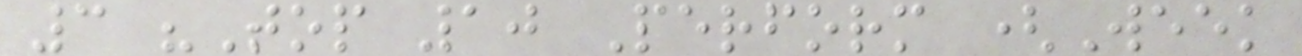3 "Top 10 Perform (Week
